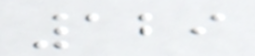129
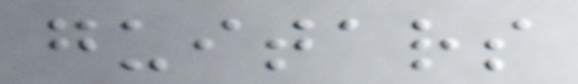guitars
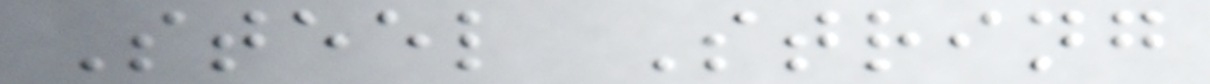Steel String
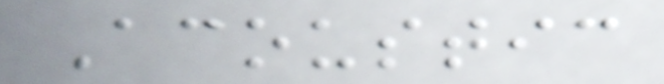Acoustic
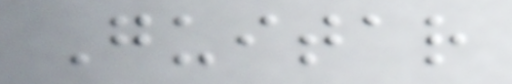Guitar
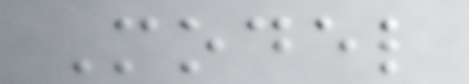Model
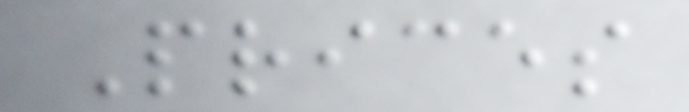Prices
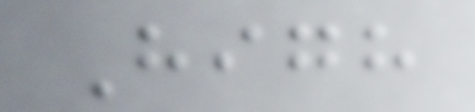High
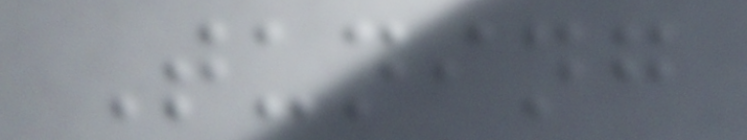Tuning
